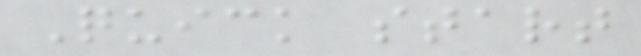Quick start
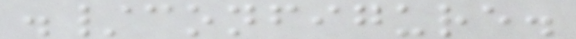./configure.
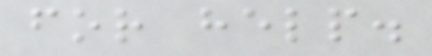for help.
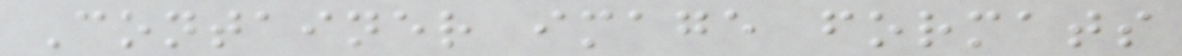Container image formats
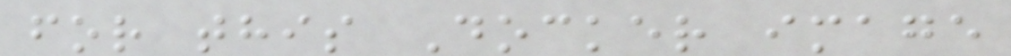for this Docker image
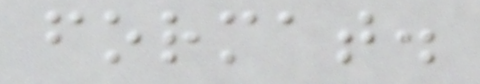format.
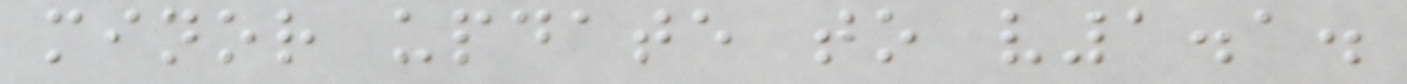minor update to v1.1.
